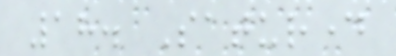18. Saturday
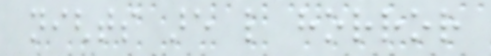nights are like horror
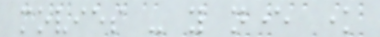movies - you never know
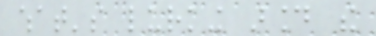what's lurking around the
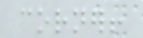corner!
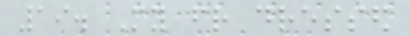19. My friend dressed
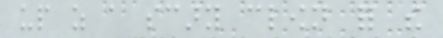up as a scary clown for the
